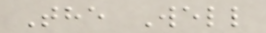The Well
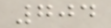704
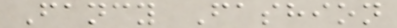Fancy Fashion
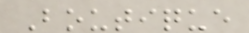Boutique
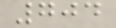704
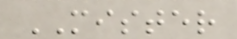MISTER
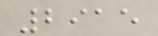2915
